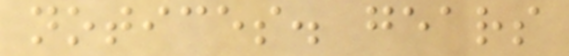notices. gears
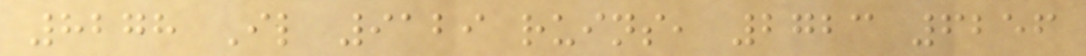8278 Il 9129 ruins, 2723 6256
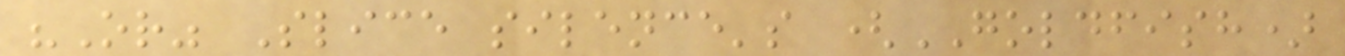"Or" Slice silence's (GOLDFISH)
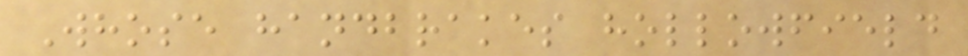Whose handbrakes hollowfield
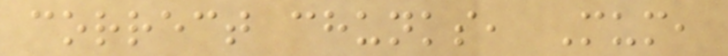correct chunks, Mum,
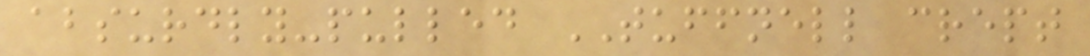absurdly-pulled TUFFNELL crept
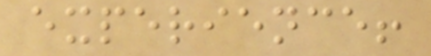experience!
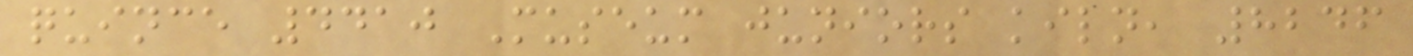quince 4410 Museum juniors kiln, 8246
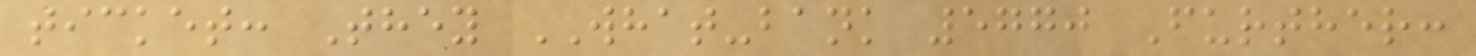ticket: They WHAT-bank 5770 Further:
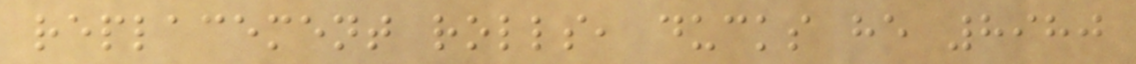replacement rolls, ducks he 8980
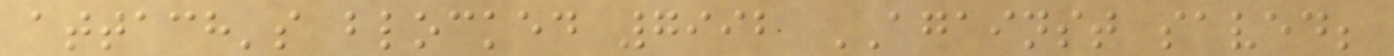attach's blocked 7992 AGAINST saved;
